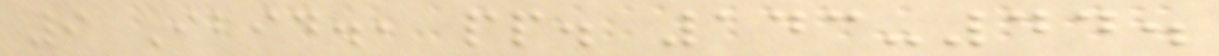9 Ibid., pp. 143-44.
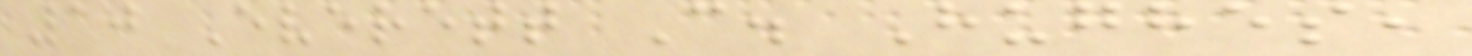10 Everett C. Hughes,
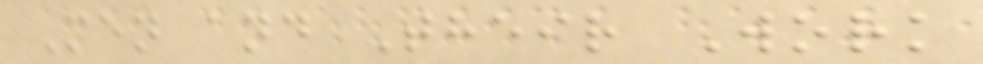Men and Their Work
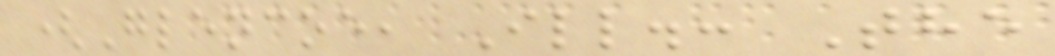(Glencoe, Ill.: The
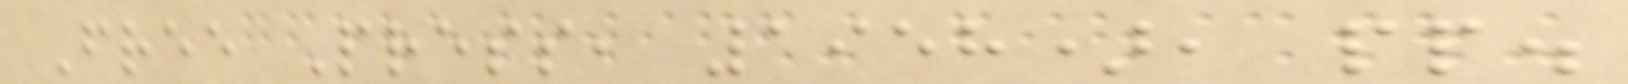Free Press, 1958), pp.
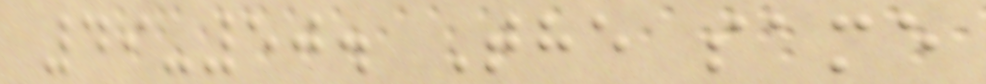49-50. The same
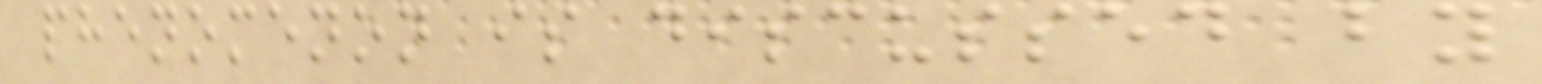phenomenon is discussed by
